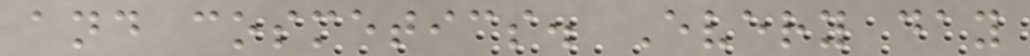and cosmetics. Every day
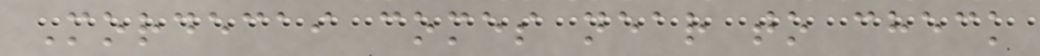Mordecai comes near to check
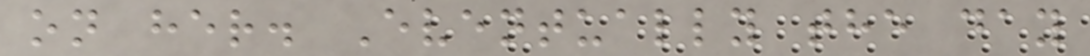on her. Eventually the day
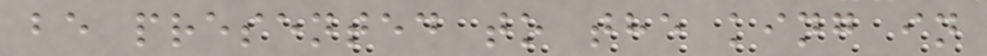be presented to the king in
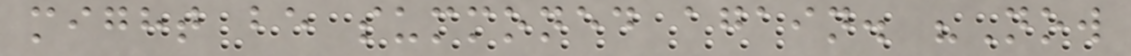might be summoned again. "Now
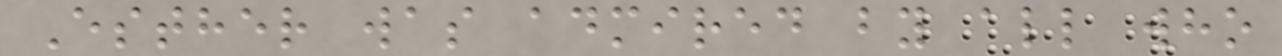Esther was admired by all who
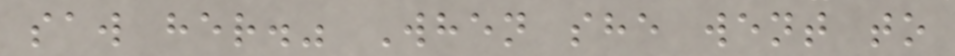saw her." When she went to
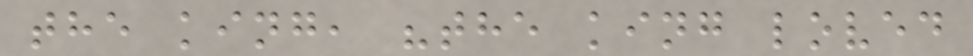the king, "the king loved
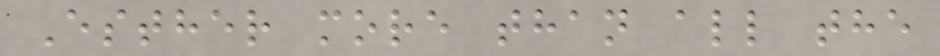Esther more than all the
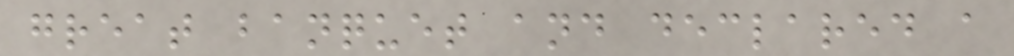great banquet and declared a
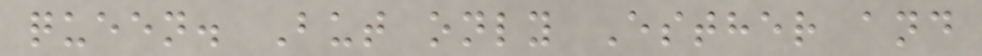queen. But only Esther and
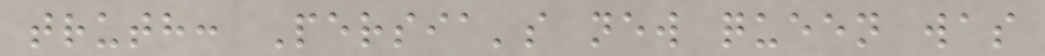truth: Persia's new queen was
